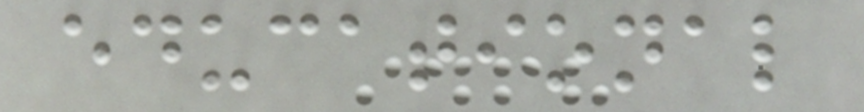educational
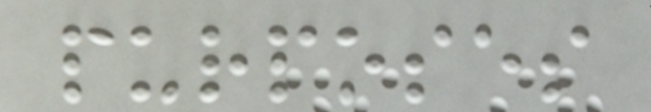purposes
